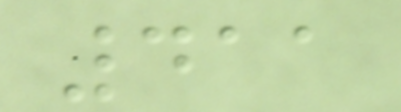411
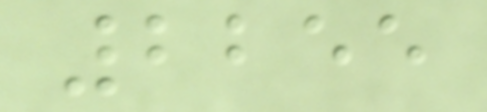2255
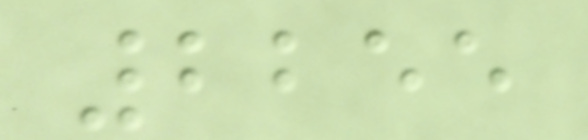2255
